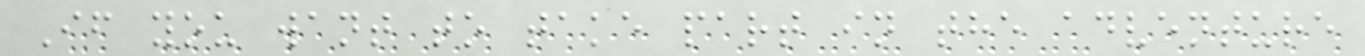If you want to take part in the adventure
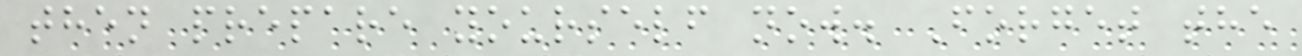then prepare yourself now. Forget the
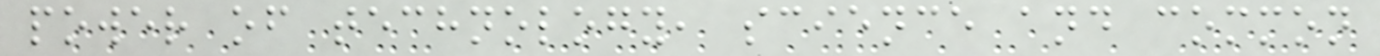power of technology, science and common
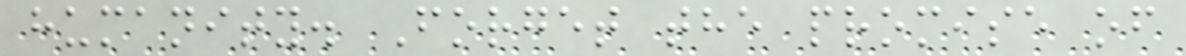humanity. Forget the promise of
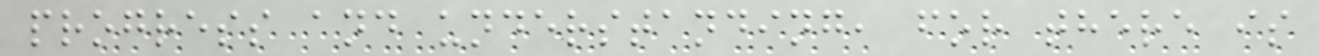progress and understanding, for there is
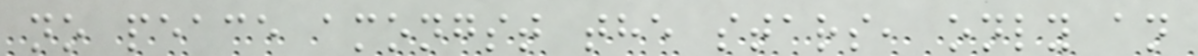no peace amongst the stars, only an
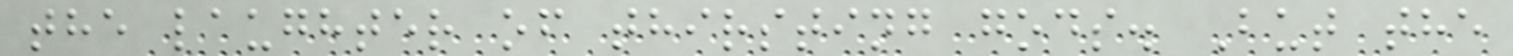the laughter of thirsting gods. But the
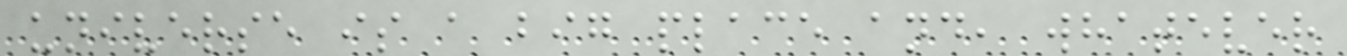universe is a big place and, whatever
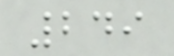249
